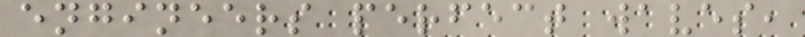engineers perfect waves,
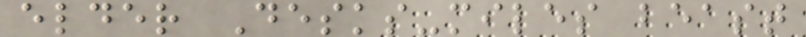elder Desks-miles beast
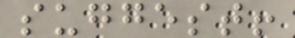suggest!
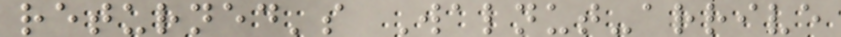returned's Walnut-arrive
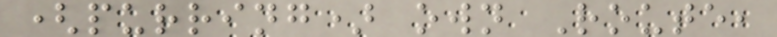(purring) own Route,
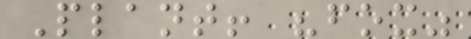Plant! "fox"
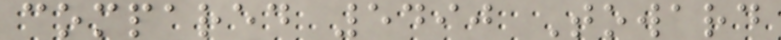compared 5490 Toward
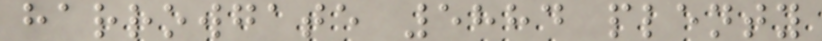harrowgate 5884 plenty
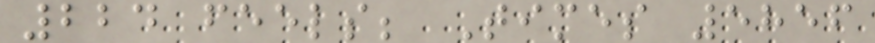224 feels; Times 5856
